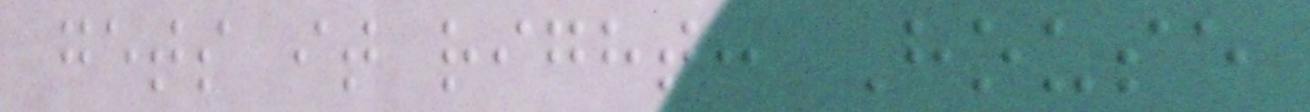gets it right: House
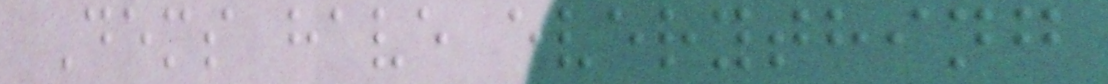Dems have everything
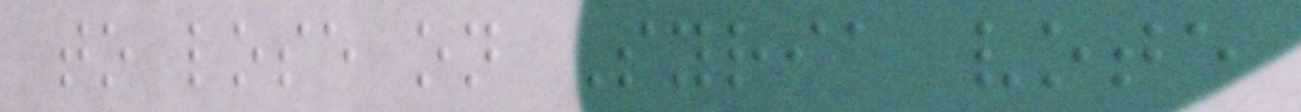to lose on Syria vote
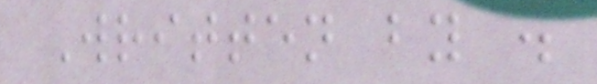Written by .
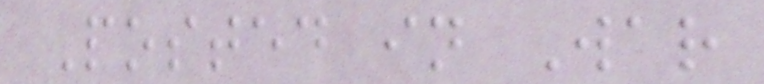Posted in War
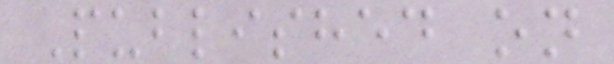Published on
